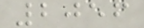2056
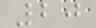20
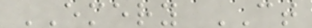EMERY CT
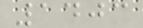1403
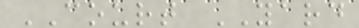COURT YARD
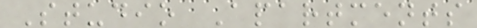Studio Apartments
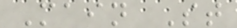Main St
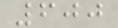600
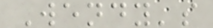Wendy's
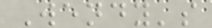Wendy's
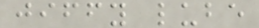jiffy lube
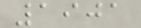1901
